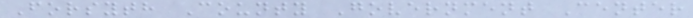Forsyth County Government Center
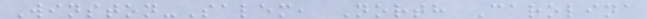Winston-Salem, North Carolina
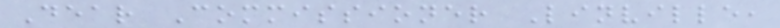Dear Commissioner Linville,
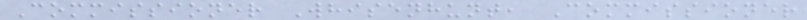Commissioner Whisenhunt, Commissioner
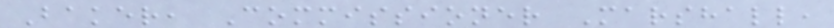Baker, Commissioner Marshall,
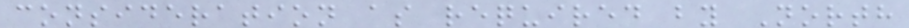consideration as required by North
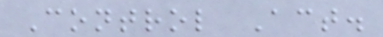Control Act.
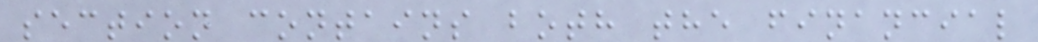section contains both the financial
